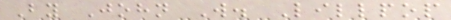By John W. Lillpop
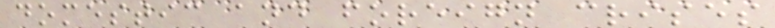domestic and foreign crises
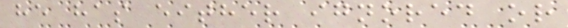he has either ignored or
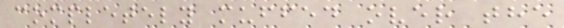completely muffed over the
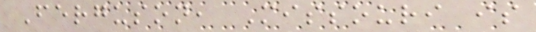Ferguson, Missouri is
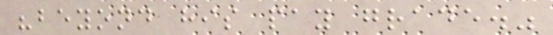"beyond his pay grade."
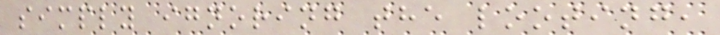simply ignoring the looting,
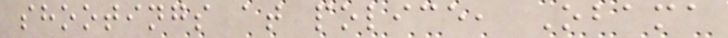shootings at police, Obama
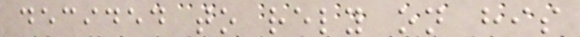decided to rely on his
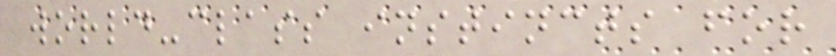world-class instincts for
